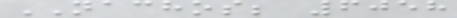NACHOS; 6058
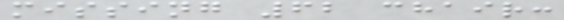missing 62 chair:
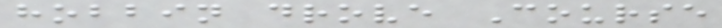hobbin drove Course
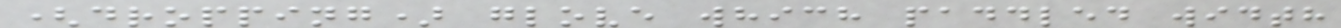(dropping) glove which paddled width
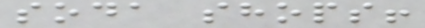soda shops!
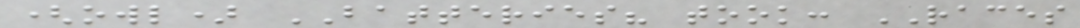(owl) BATTERIES? took: RACES
